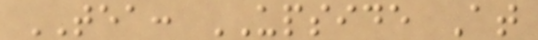TEA: UPSIDE At
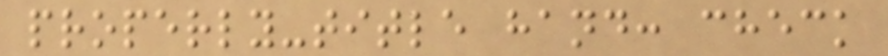properly-title hand: check
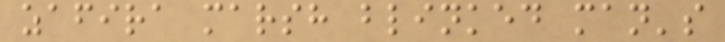zafira marsh blinked man's
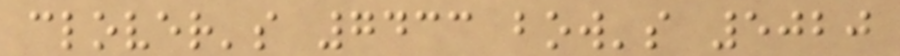clover's 7433 bow's 5020
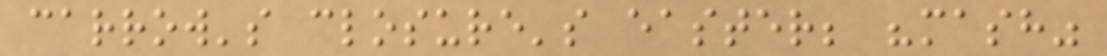carrow's closure's easter; "mash"
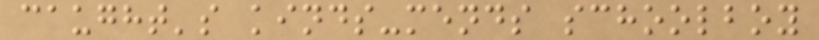caught's kinds-mends schoolboy
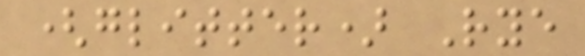(glitter) Rye
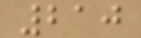210
